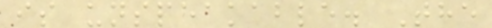is unspeakable. The
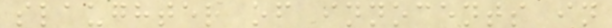slaughter of innocents in
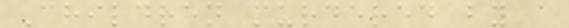Children murdered by a
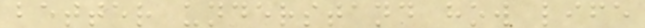better understand how life
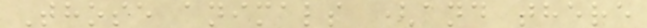Those animals (and there
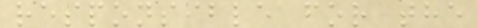responsible for the
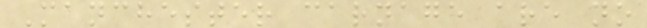Manchester carnage are no
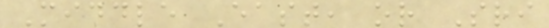Middle East, or Sri
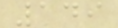149
